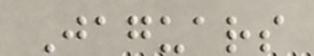Jaguars
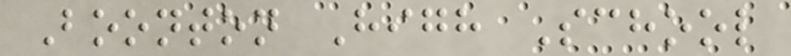Boonton High School
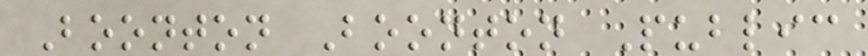Boonton Boonton Public
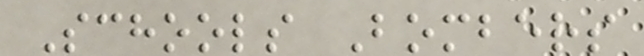Schools Bombers
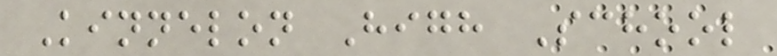Kinnelon High School
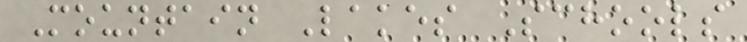Mountain Lakes Schools
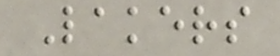Lakers
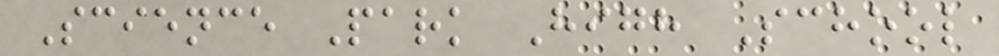Science Park High School
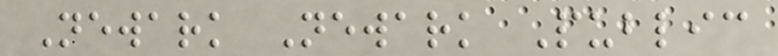Newark Newark Public
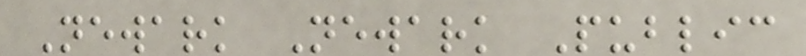Newark Newark Public
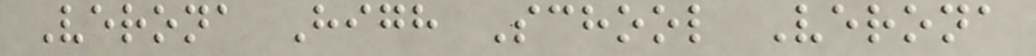Verona High School Verona
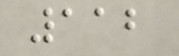112
